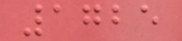1725
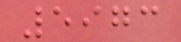5973
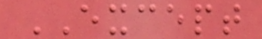EXCEPT
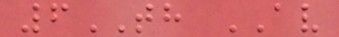6TH AV
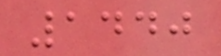1440
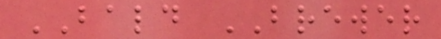BALD BREWER
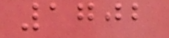1702
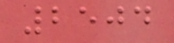2504
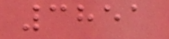3851
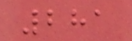281
